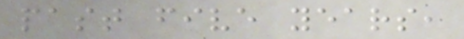past five years,
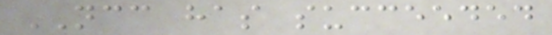NCC has succeeded
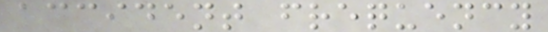accident frequency
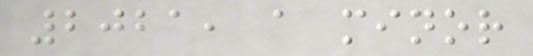2021, a minor
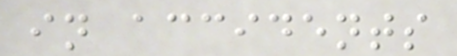in accidents
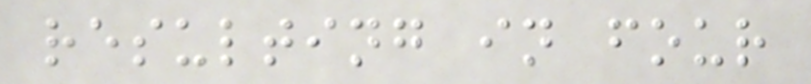resulting in four
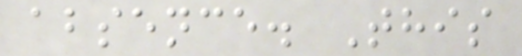absence. This
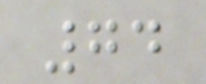74
